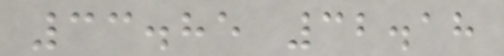33.85 32.18
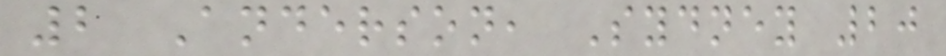2 Anderson, Sydney 20
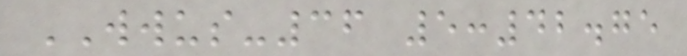WWUS-36 5:42.75
